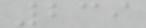239
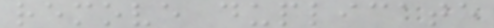remove duplicate
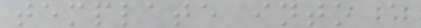template into a
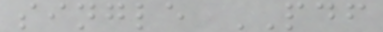single PDF
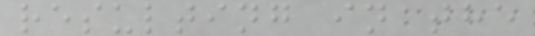resulting in the
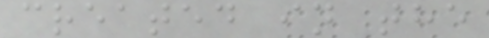created in the
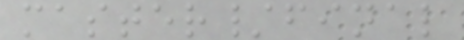master/final
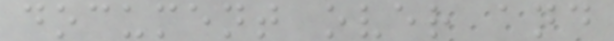document over and
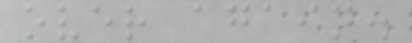over again.
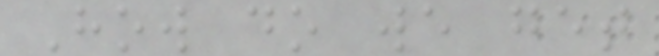How do we get
